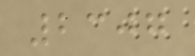2307
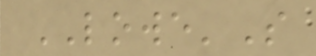LOWE'S
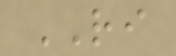RI
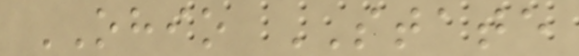OHIO STATE
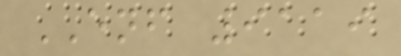ENF 9119
